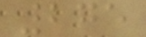275
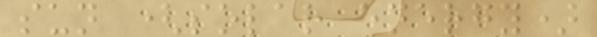sun (solar energy)
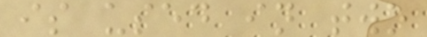is used in two
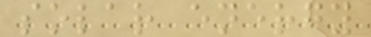solar energy
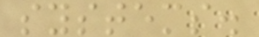systems.
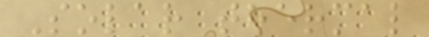Solar thermal
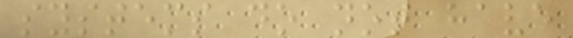systems do not have
